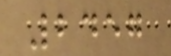2457
